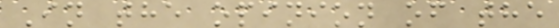In the opinion of the
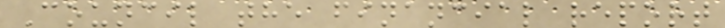Council the financial report
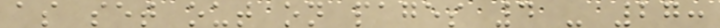as set out on pages 4 - 27:
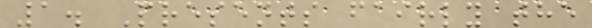1. Presents fairly the
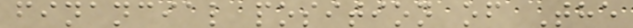financial position of The
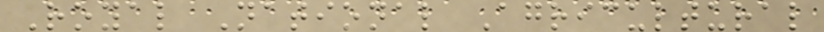Royal National Agricultural
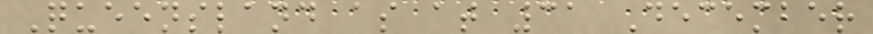Queensland as at 31 December
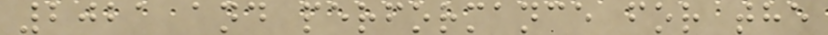2021 and performance for the
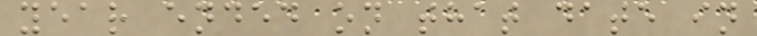year ended on that date in
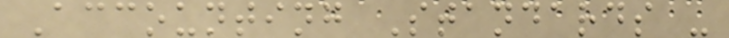Accounting Standards -
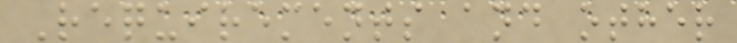Requirements and other
